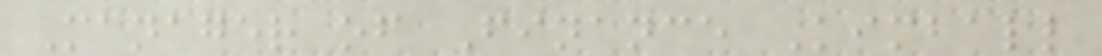Manager of Finance Kimball
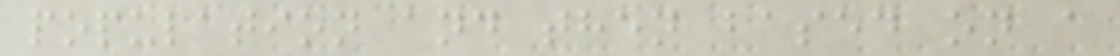population and then based on a
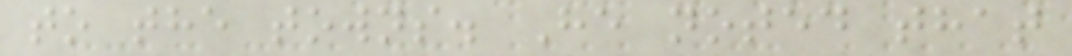to the towns. He noted that
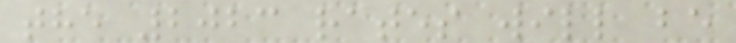the 2023 rates will be
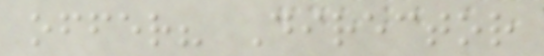offer? Director
